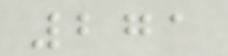271
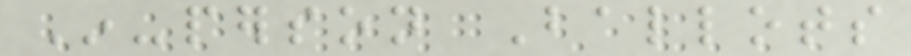In-person Ballots
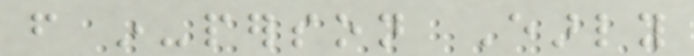from in-person Early
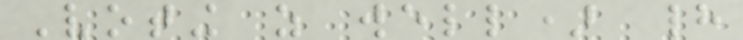Voting as well) had
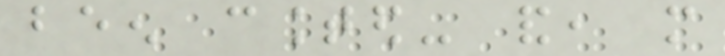been counted- and, more
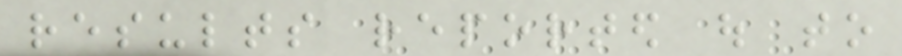results reported out to
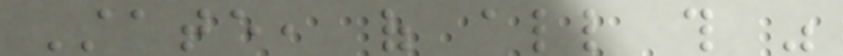State, of all this was
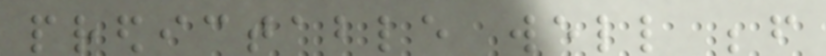predictable well before
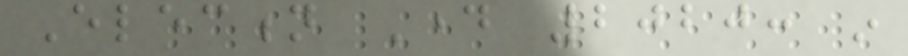Election Day 2020: in
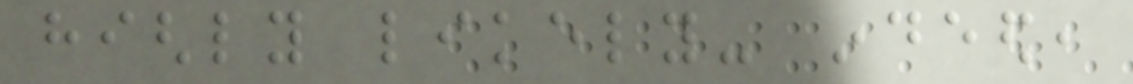highly likely- indeed,
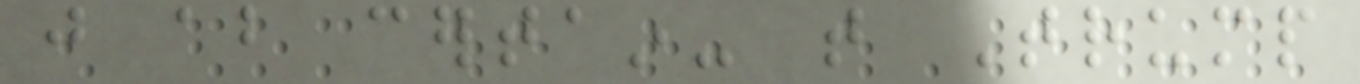just about certain- that Trump
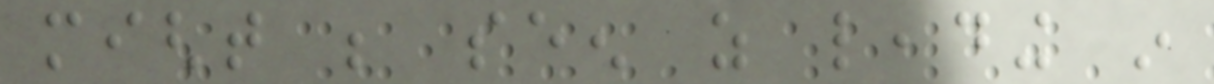might be seen as leading in
